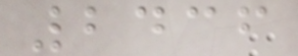2436
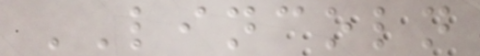LINCOLN
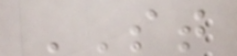ST
